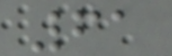61
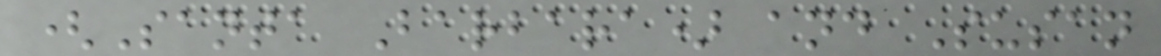(Santa Barbara) and Susan
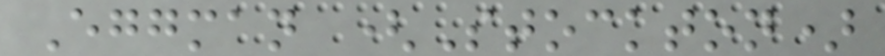Eggman (Stockton)
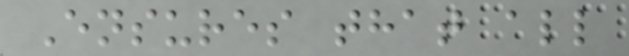Ensures that all
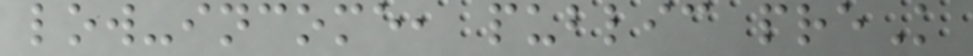low-income, public preK
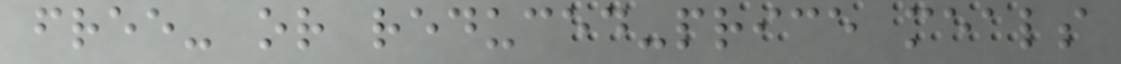free- or reduced-price meals
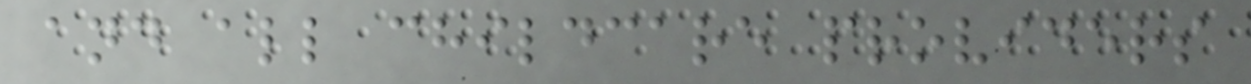and all childcare providers
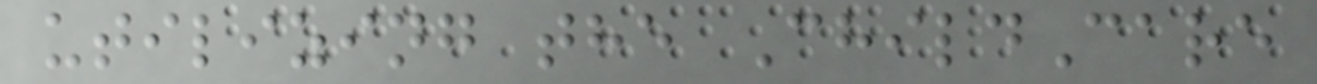utilizing the ChildCare
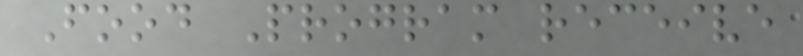Food Program receive
